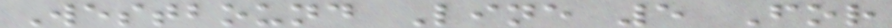Westbound Line 5 For
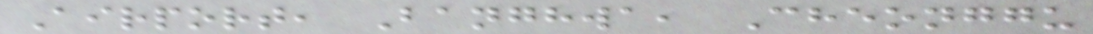Airport, Banghwa, Cheonggu
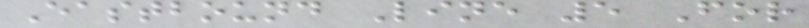Eastbound Line 5 For
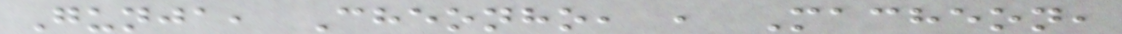Gunja, Cheonho, , Macheon,
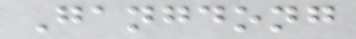Gangdong
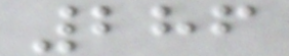286
